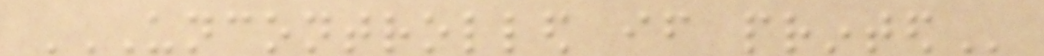UNCONTROLLED IF PRINTED
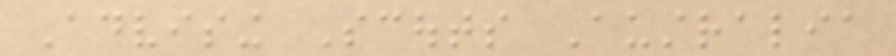Advising Scouts Australia
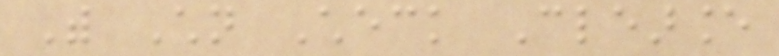With Children Check Clearance
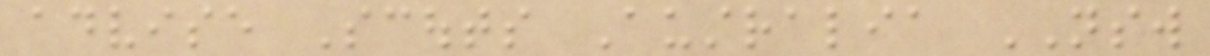advise Scouts Australia NSW
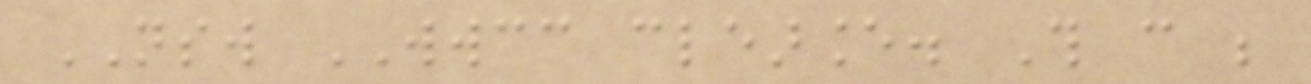NSW WWCC clearance. This can be
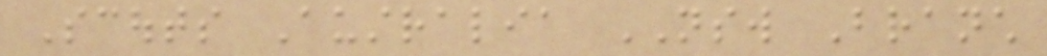Scouts Australia NSW Branch
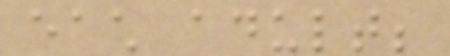each adult;
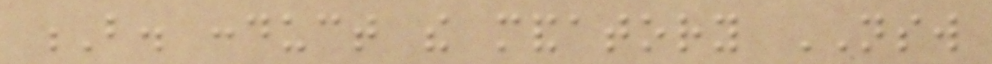B. conduct the mandatory NSW
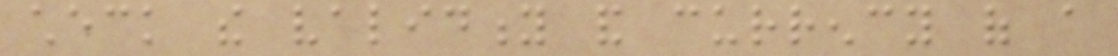check the validity and currency of a
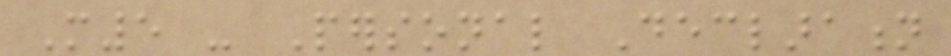M5 - Personal Declaration
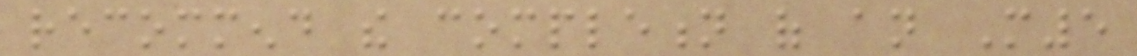recommend the completion of an M5
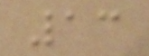13
